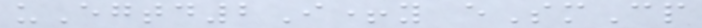uEgtd2I+y eSmCp
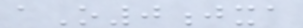aO0jxa
